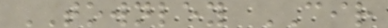TOWNLEY CIR
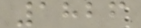1826
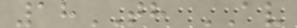18TH AV
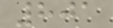801
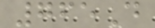765D
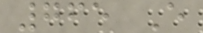765 E
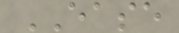EASE
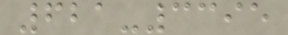621-3395
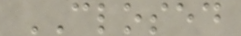CLOSED
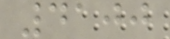4100
